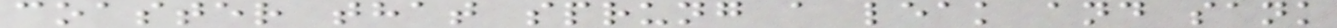coaster that sprung a leak and sank
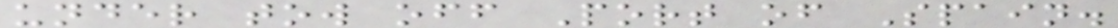under tow off Port of Spain.
